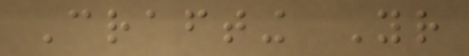Crafting Your
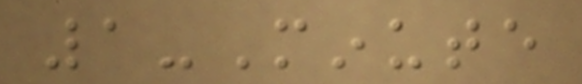1-Minute
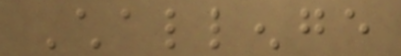Challenge
